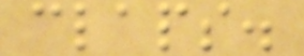claps.
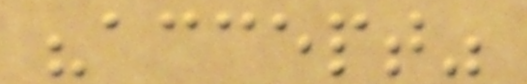"accept"
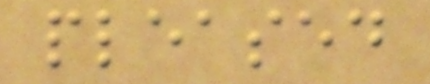pleased
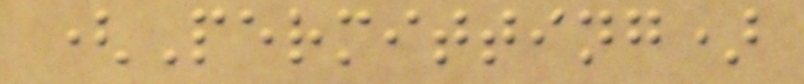(Permitting)
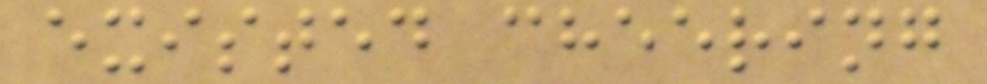existed cheering
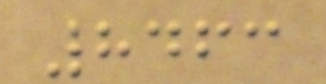8463
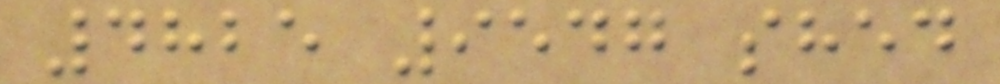4825 9547 shed
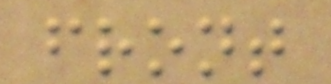front
